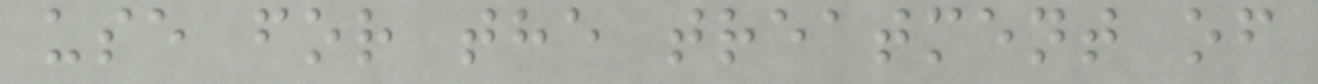use for the treatment of
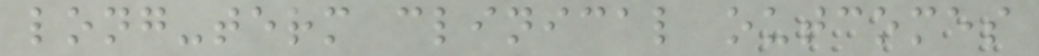long-term clinical outcomes
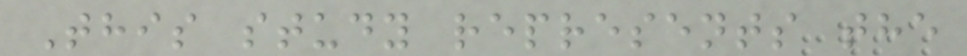This study represents the
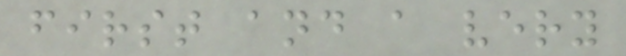first and a very
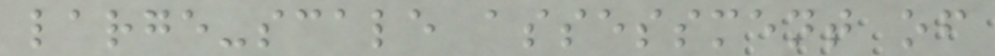large-scale assessment of
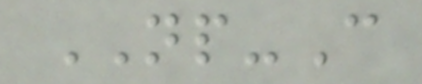NP-C
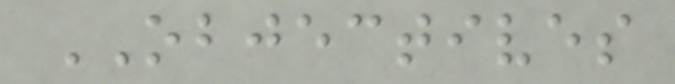OBJECTIVES
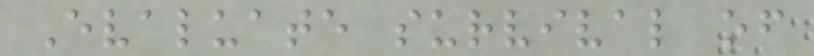Evaluate survival of
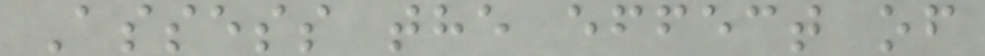Assess the effect of
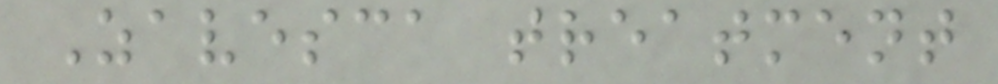Zavesca treatment
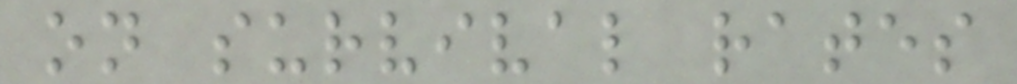on survival rates
